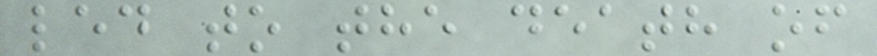led to the death of
